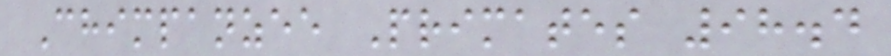Chimpanzee Primates 98.4
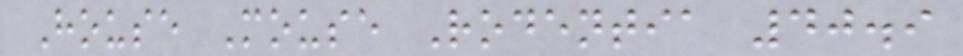House Mouse Rodentia 40.9
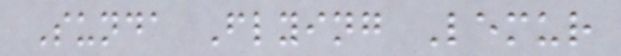Sunda Flying Lemur
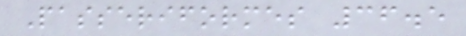Passeriformes 36.5
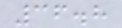36.8
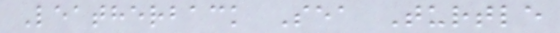Leatherback Sea Turtle
